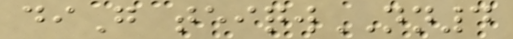diG teiqwNN4
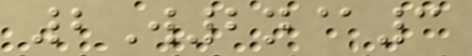2W2n@3
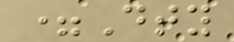=Dty
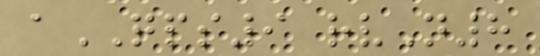aQPS9 rvN8
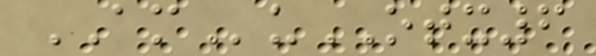AMuOTX6
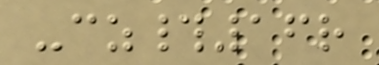-cz#16r
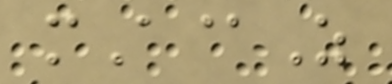mA@Z
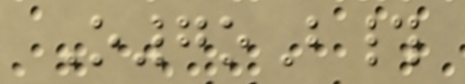O7oB#
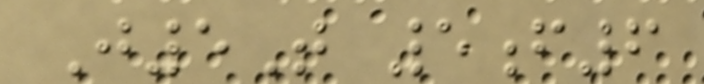J5T 5f6
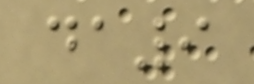da9
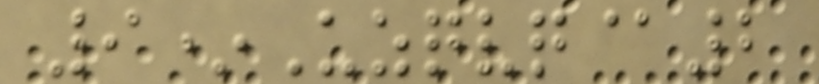9*Uzqvq@2
